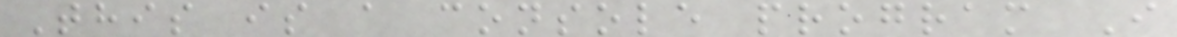This is a console program I
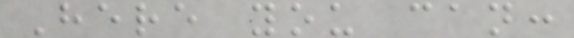Here you can:
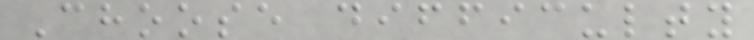Choose difficulty
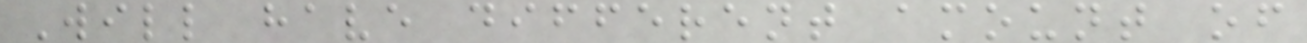Will have different amount of
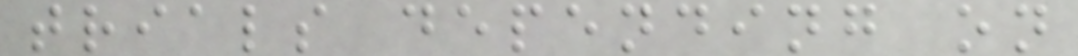trials depending on
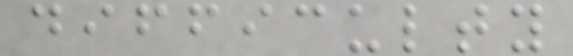difficulty
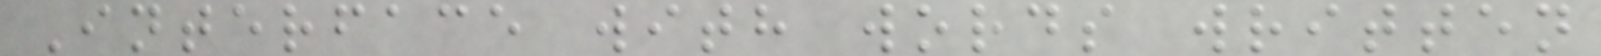Interface with words written
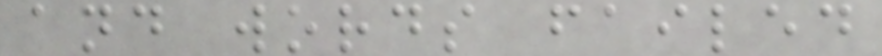and words failed
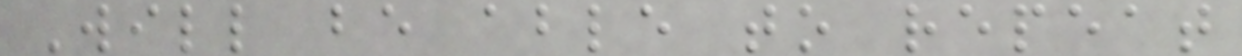Will be able to repeat
